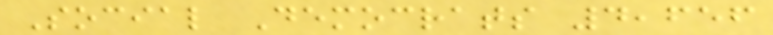Social Democrats 4,656
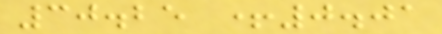30.25 +0.01
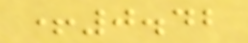+0.42
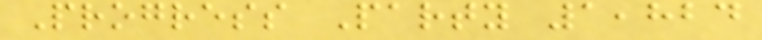Progress Party 1,824
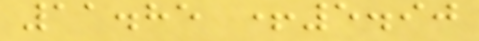11.85 +5.90
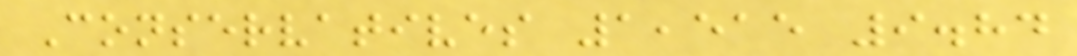Conservatives 1,515 9.84
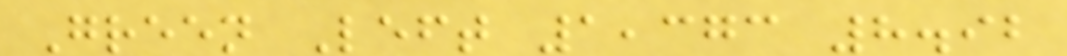Green Left 1,373 8.92
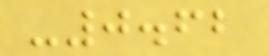-0.62
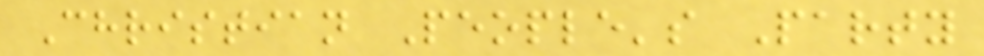Christian People's Party
